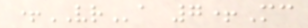+VRa 7+Mc
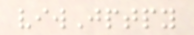viwJptpy
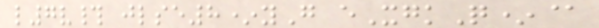l7v# jlse8*yG eXgkQ*@
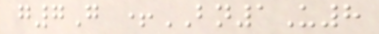g7G +BN1U8
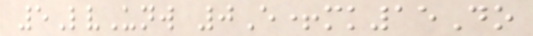5LvUnw 0E+mk15Do
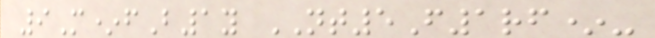9M*fB1y NT5F1rf*-
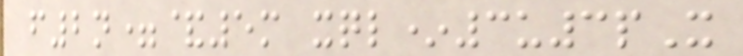f2n=&5m xql*3u3pX
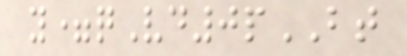y=qVd0pBT
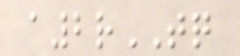a2rTQ
